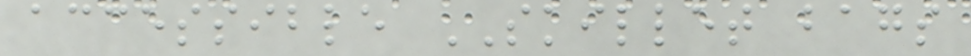accessible SKILLET bags
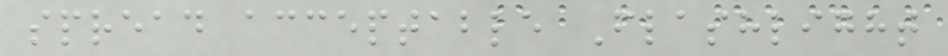spread acceptable Flashlight
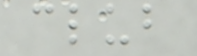club
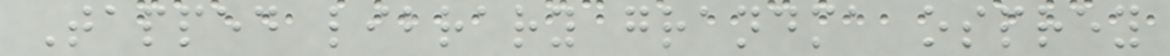Tapped library grandma osprey
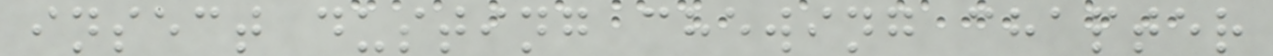insect dusting chewing chapter
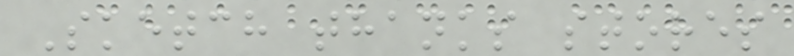Sketch thanks stores
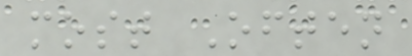most Often
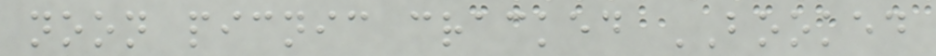noon picnic cracked BOOKED
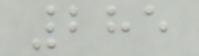285
